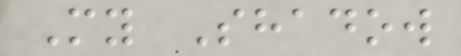My Shadow
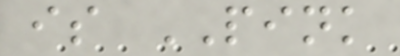is PINK
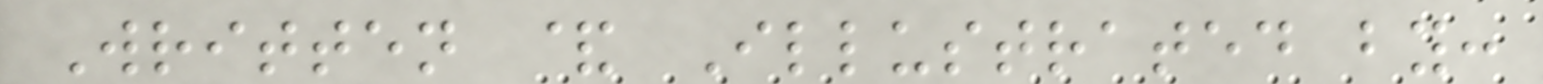Written & Illustrated by:
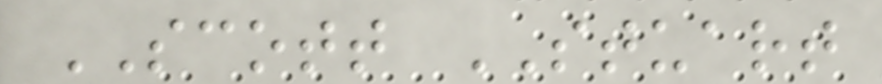SCOTT STUART
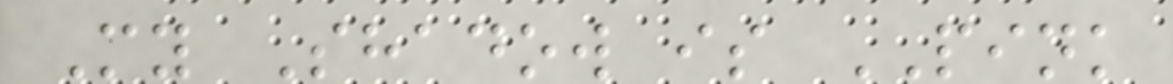My Shadow is PINK
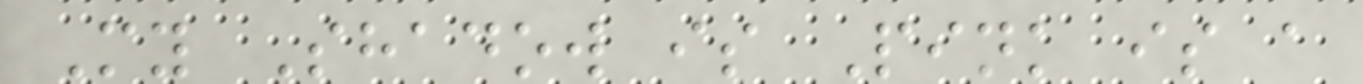My Shadow is Pink is a
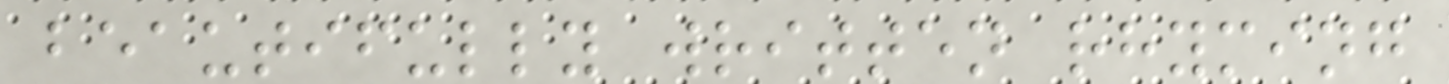beautifully written rhyming
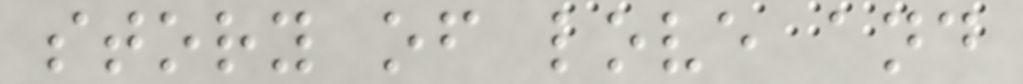story of love and
